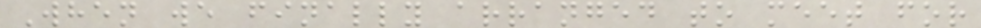When we finally arranged to meet for
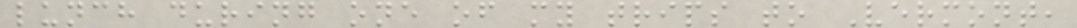lunch during one of my trips to Vermont,
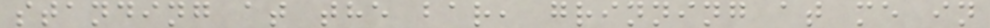standing at the bar, grinning at me in
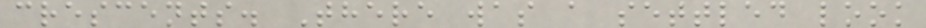crescents. There was a settled look
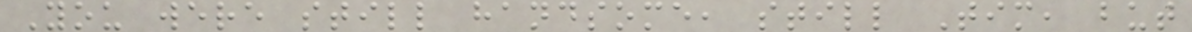You were still handsome, still Tim, but
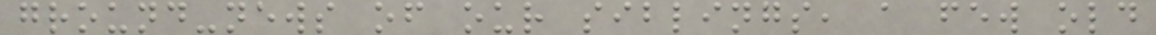ground-news of our siblings, a few old
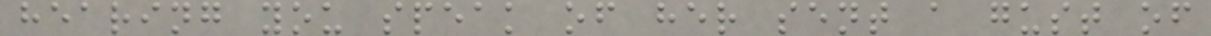hearing you speak of her sent a gust of
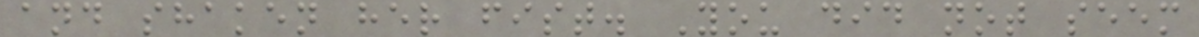and shaken her fist. You did not seem
